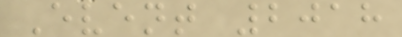Event 2018
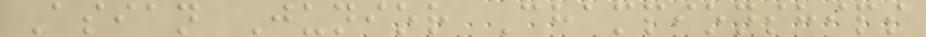Asian Junior Championships
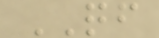QF
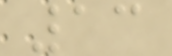13
